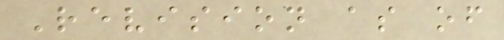Revision as of
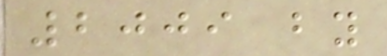2009 by
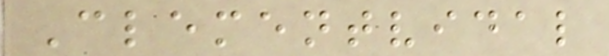Clementvidal
